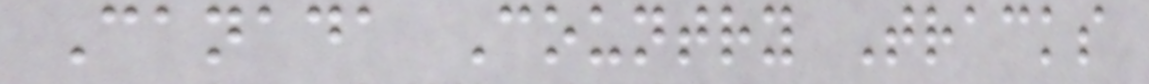Canada Country Tracks
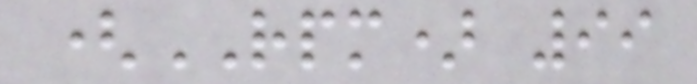(RPM) 99
